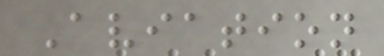Aviation
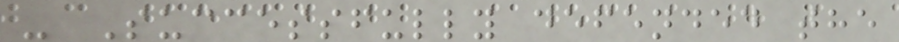- Successfully defended the
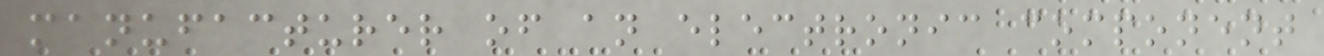manufacturer of an electronic component
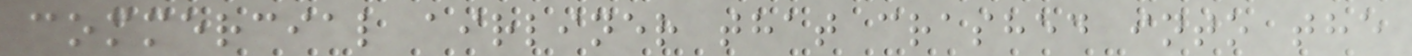commercial airliner that crashed into the
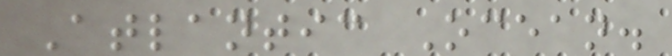Atlantic Ocean.
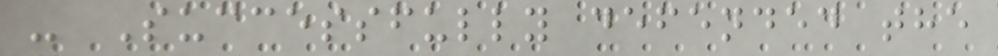- Successfully defended the
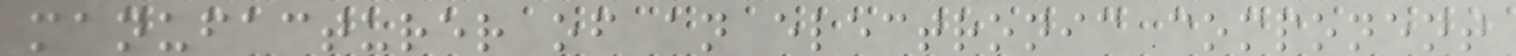manufacturer of an electronic component
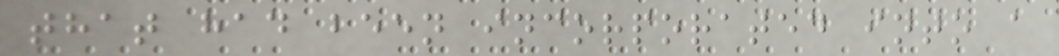that had been incorporated into a
